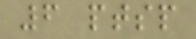6 ptsp
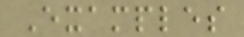Examples
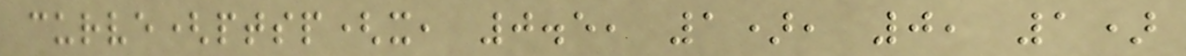curve(ptsp(x, 0.5, 1), 0, 1)
